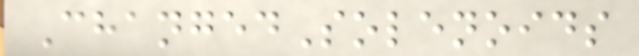ChangedSolenoids
